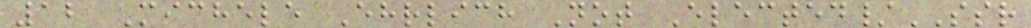12 Michele Ehrlich Not Elected/SSR
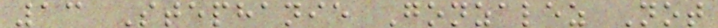13 Stephanie Gonzalez Not
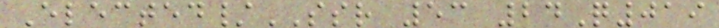Elected/SSR 53 24Q019
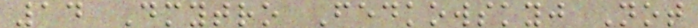14 Dmytro Fedkowskyj Not
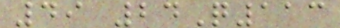49 24Q113
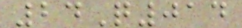24Q014
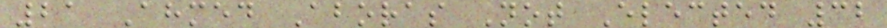21 Ahmed Aboras Not Elected 32
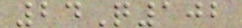24Q102
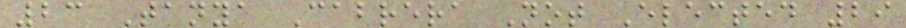23 Tanya Cabrera Not Elected 29
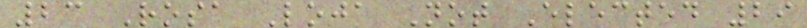23 Rosa Loja Not Elected 29
